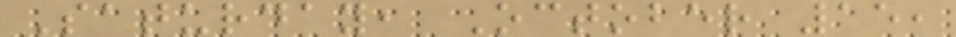Saturday, October 15,
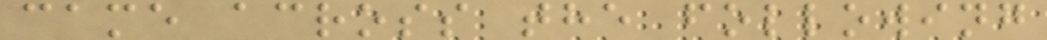came across the following
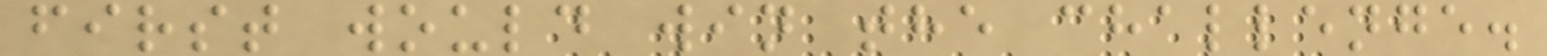first would win the challenge.
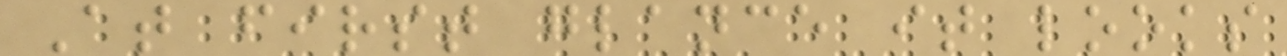At first glance it looks
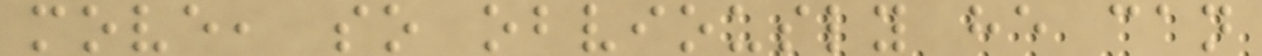move, so obviously he can
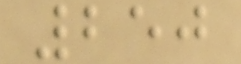250
